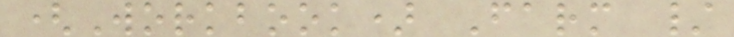(Workbook) Farm /
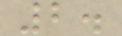2.
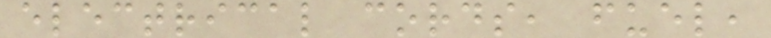electrical cords, fuel,
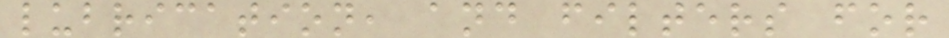lubrication, and filters for
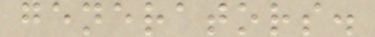generators.
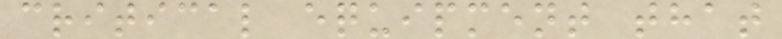critical equipment that
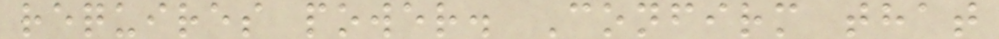requires power. Confirm that
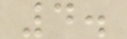4.
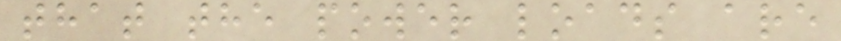that the power loads are
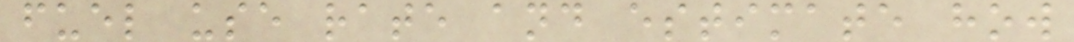fuel use rate and estimate how
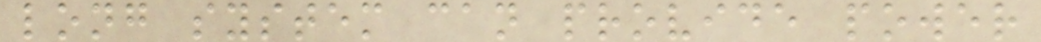long system can provide power
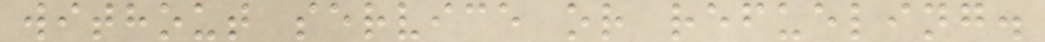without service or refueling.
